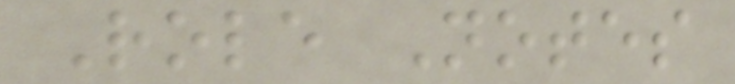Role Notes
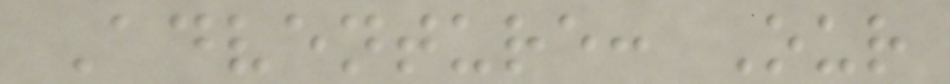Adventure: Our
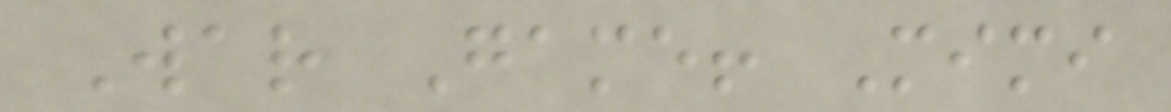War Game! Mimi
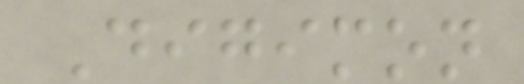Digimon
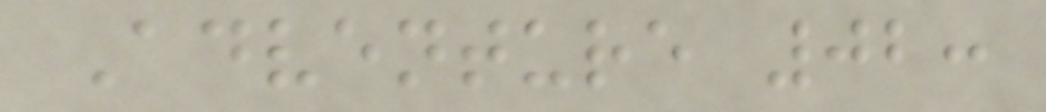Adventure 02:
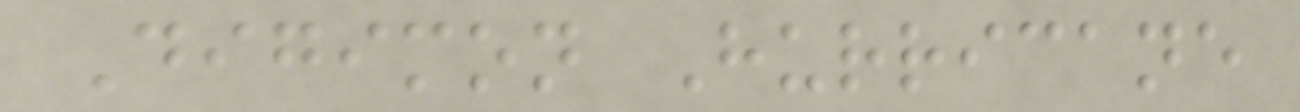Digimon Hurricane
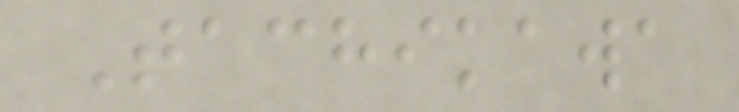Tachikawa
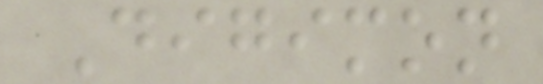Digimon
